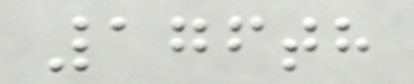176th
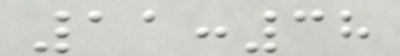11:38
